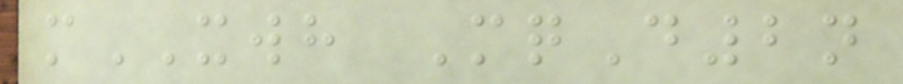mXWH MqD2n
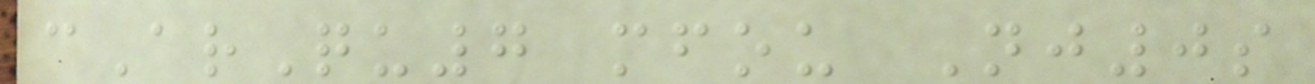cArQu7 mfou Nj0s
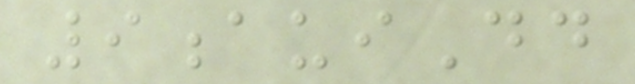9auiDd
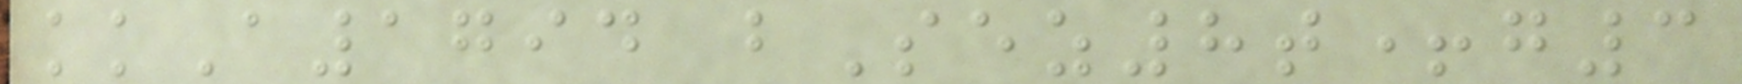kkA1794 bSez8t+g3
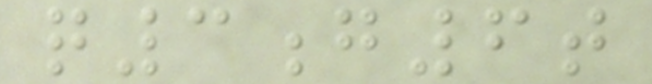q3g6t
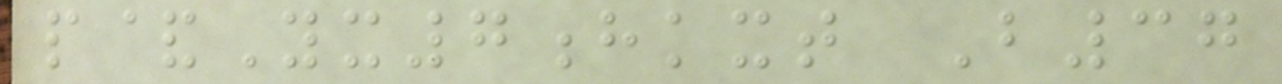p&Yx7hkxt B37
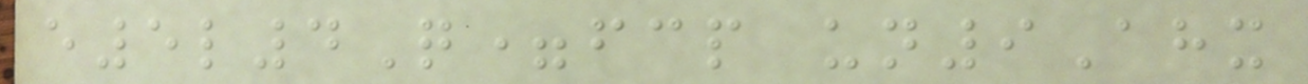e5l4Q=fcp un9Ahx
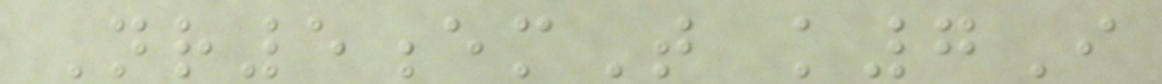Nr5emT k7I
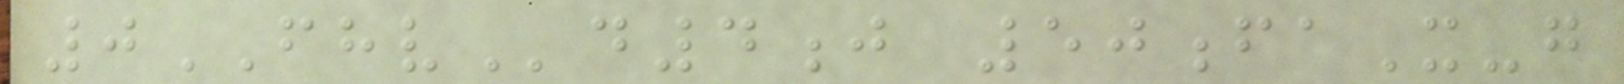0FHVd4j 50faX-g
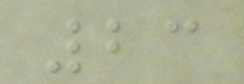23
